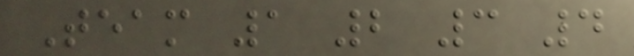Team 1 2 3 4
